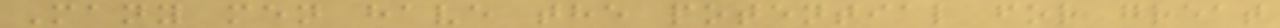Many men have the potential for great
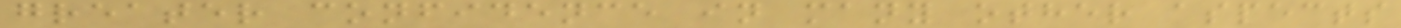greater confidence in many other aspects
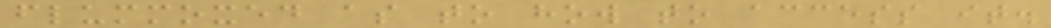flummoxed as to how to access it.
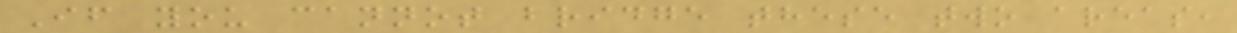If you cannot bridge these two areas,
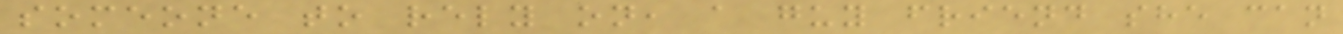someone to rely on, a guy friend she can
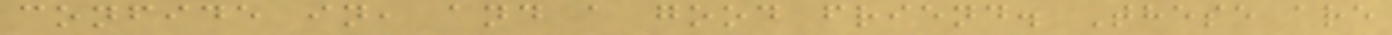confide in, and a good friend. These are
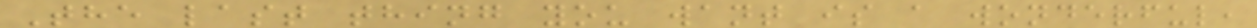The last thing you want is a wonderful,
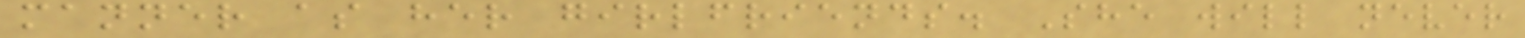manner as her girlfriends. She will never
